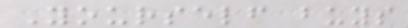Yourself buys
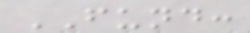FUND:
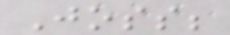Joss;
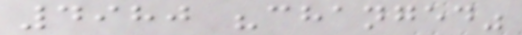4980 "changed"
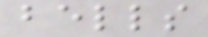bells
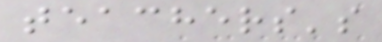teachers's
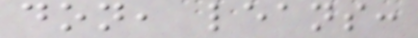don, leans:
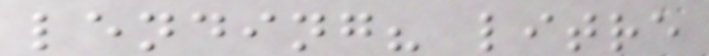lending? litre
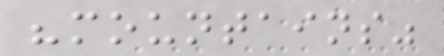"mountains"
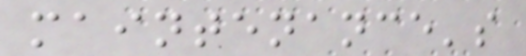maintenance's
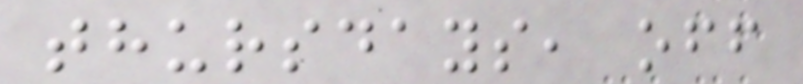thursdays, off
